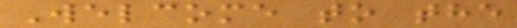Welcome to the
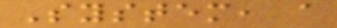System, a
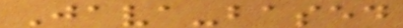Java-based
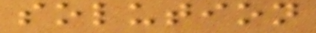solution
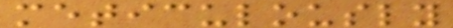meticulously
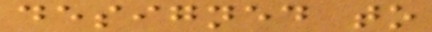designed to
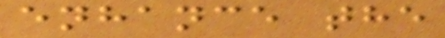enhance the
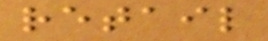retail
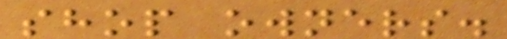shop owners.
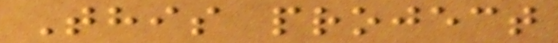This project
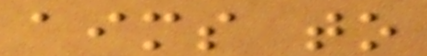aims to
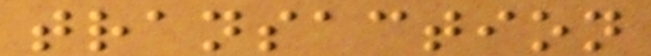transaction
